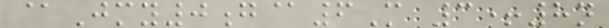@Jmy0g@6M 3+8n
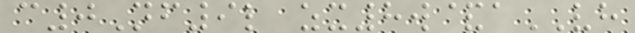c0Nf9l zx8w&aVH
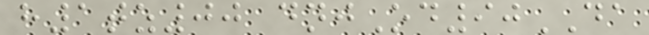h1tz00 dnjOd90DA
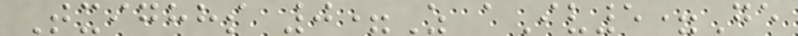Txighhs 0=Z aIv5=Ge
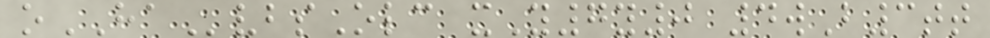oHAvbsOlc xY7y0 4wB3tt
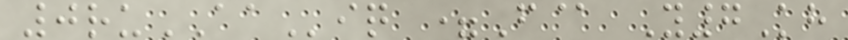0ruAAiq =F@ Y7Kh
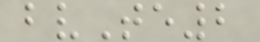bvTe2
